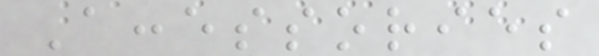Accessories
